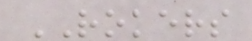ROKERS
